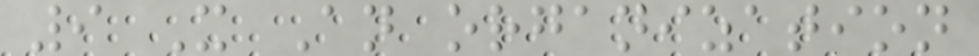9 X An organization
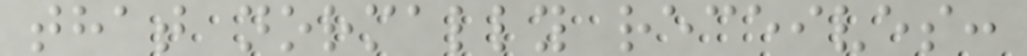that normally receives:
